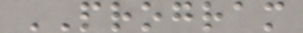PROGRAM
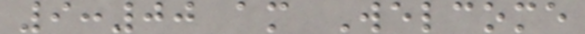9:00 am Welcome
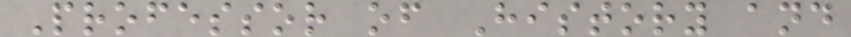Professor of History and
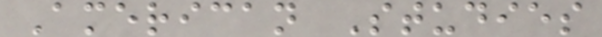American Studies
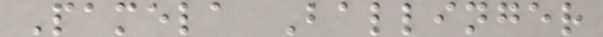Pamela Ballinger
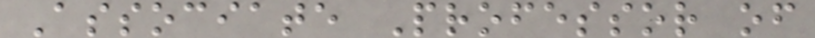Associate Professor of
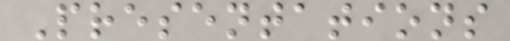Presentations
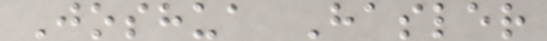Joshua Hasler
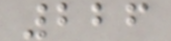226
